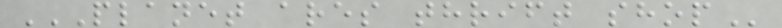PLANET ARES THRIFT SHOP
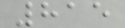815
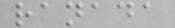ranada
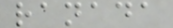ranada
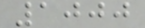1000
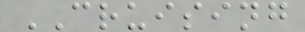CRUISING
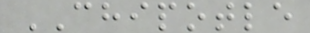CHIPOTLE
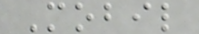Mobil
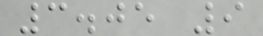3.05 9
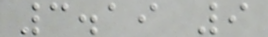3.19 9
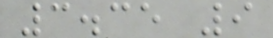3.35 9
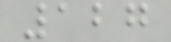127
